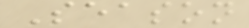Season
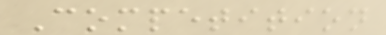Competition
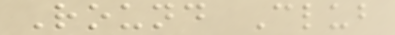Round Club
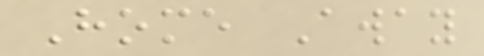Home Away
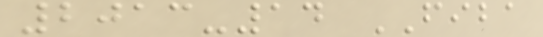2013-14 FIBA
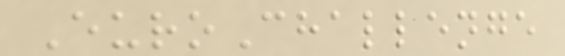EuroChallenge
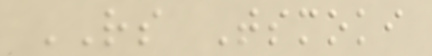RS Tsmoki
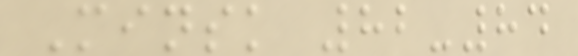Minsk 82-84
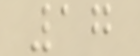17
